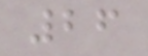26
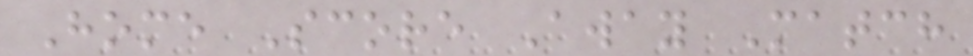Home Score Away Match
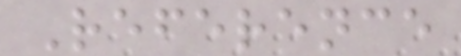Reference
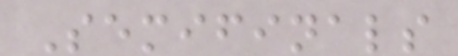Semifinals
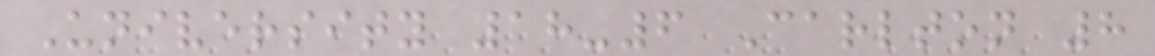University 18-6 Carlton 8
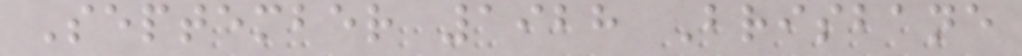September 1928 Brisbane
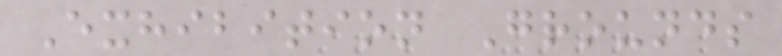Exhibition Grounds
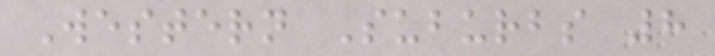Western Suburbs 8
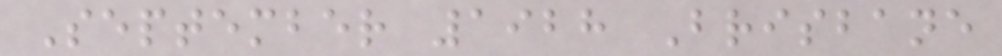September 1928 Brisbane
